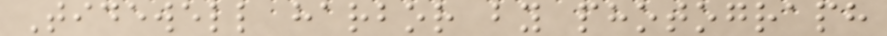Tidewell harbor by photograph
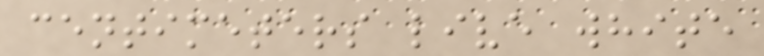centimeters live white
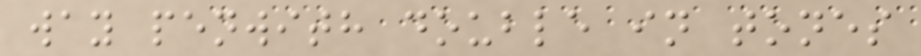way penwith double in tones
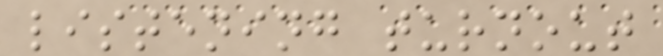listening turnout
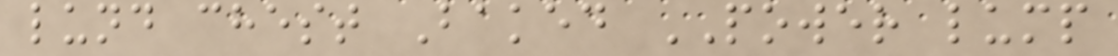lund chest Baked POWER lump
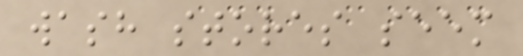wash stores seem
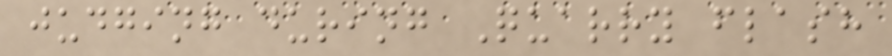judging during Quarry flash
